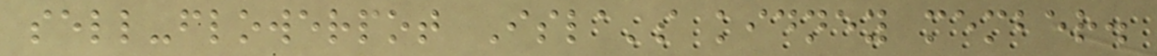sell-flowerpot Isla's kidney member.
